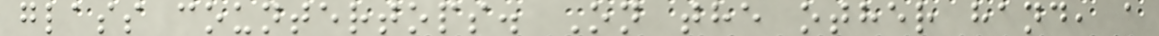glass countertops. On the other hand, a
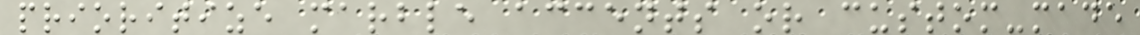prioritize marble accents or custom-made
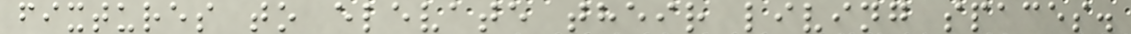fixtures to elevate their living spaces.
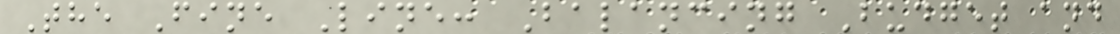The Fine Line: Balancing Budget and
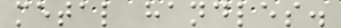metal handles.
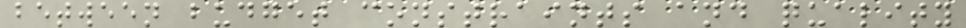between budget constraints and quality
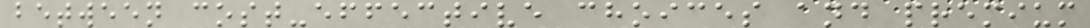between cost-effective choices and premium
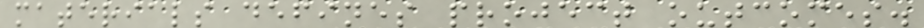materials defines project outcomes.
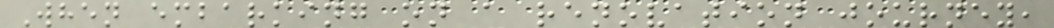When embarking on a renovation journey,
